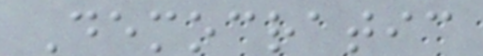Democratic
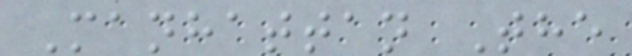Manhattan The
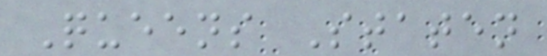Queens Staten
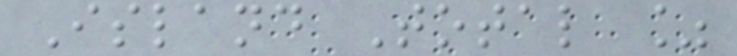Island Total %
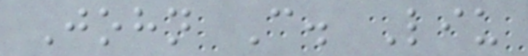John C. Liu
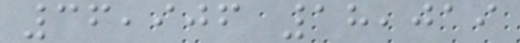36,906 18,019
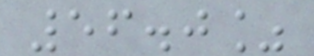56.0%
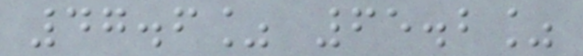47.6% 65.2%
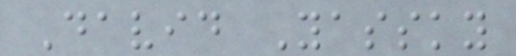David Yassky
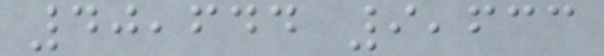40,644 9,633
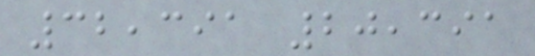32,391 20,391
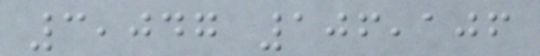3,047 106,106
